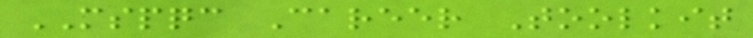MSPQC Career Toolkit
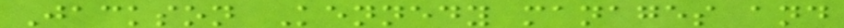Jackson Kennedy manages and
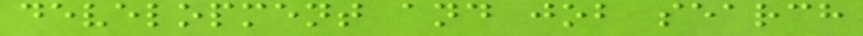development and job search
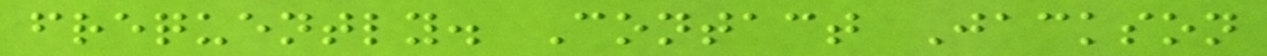frequently. Contact Jackson
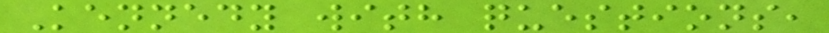Kennedy with questions,
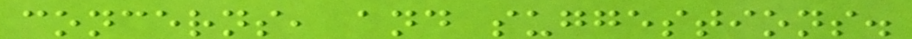concerns, and suggestions.
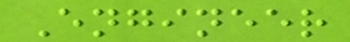Engineer
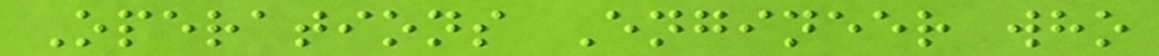Operations Engineer who
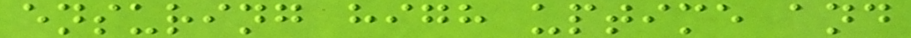ensuring high uptime and
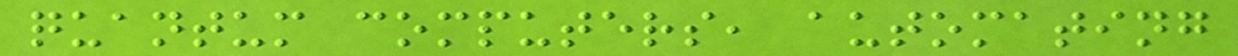quantum computers, automating
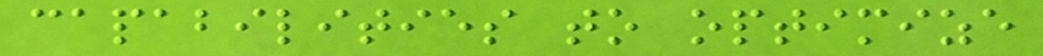capabilities to optimize
